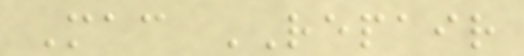Mac REPAIR
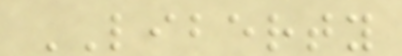LIBERTY
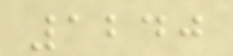1240
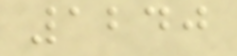1240
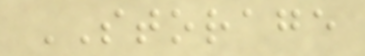STORAGE
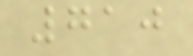710
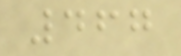467
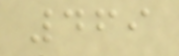469
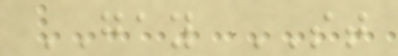GAY ST
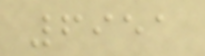6951
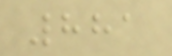881
